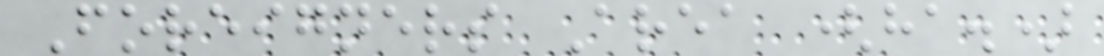Foreigners Area (ha.)
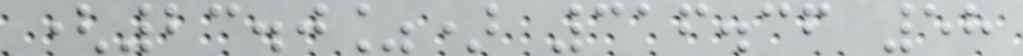(23.0%) 316.36 58
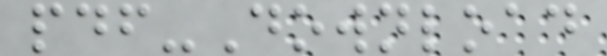pdf-Download
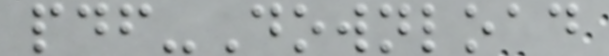pdf-Download
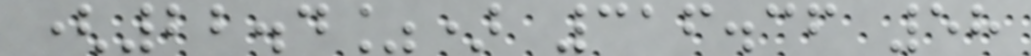(22.4%) 316.36 58
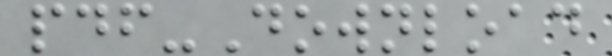pdf-Download
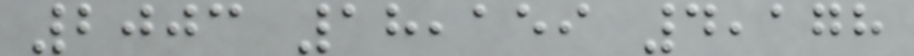2003 18,159 4,178
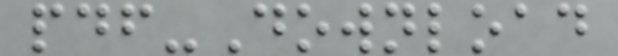pdf-Download
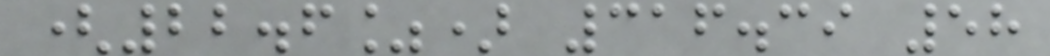(22.6%) 316.39 58
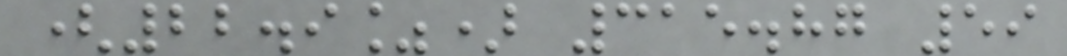(22.9%) 315.87 59
